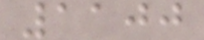1100
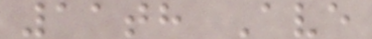11th Ave
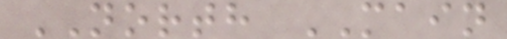NORTH MAIN
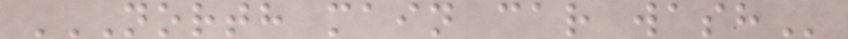NORTH MAIN CAR WASH
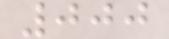000
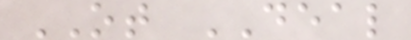OT DEAL
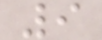9
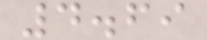4.69
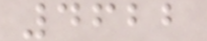4622
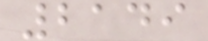2149
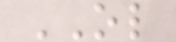OL
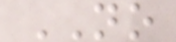NO
